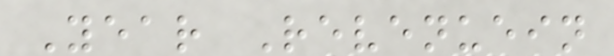Year Revenuein
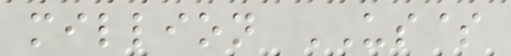million US$
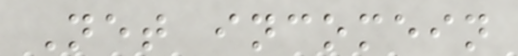Net incomein
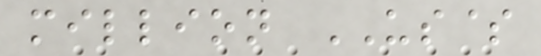million US$
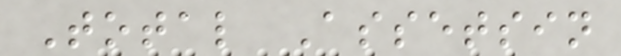Total Assetsin
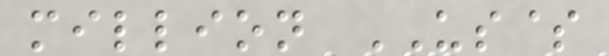million US$
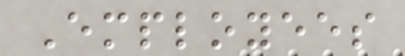Employees
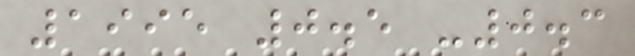1995 0.5 -0.3
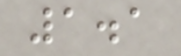1.1
